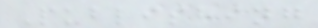Publishing
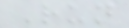Run
